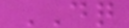DQ
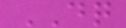DQ
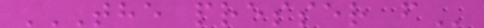THE PRESSER F
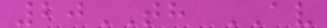20TH AV
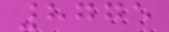8775
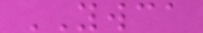YWCA
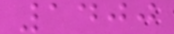1400
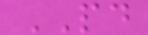PD
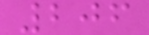206
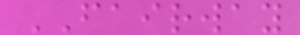FAIRWAY
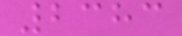2383
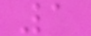1
